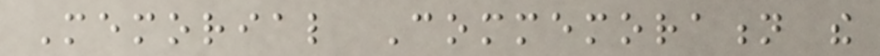Memorial Commemoration the
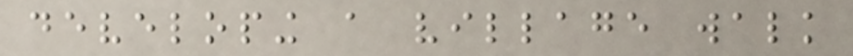developing a village walk
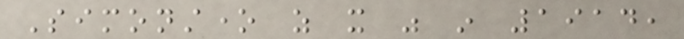Simonstone as it was in 1914,
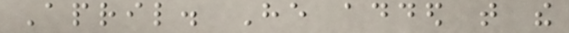April. He added that the
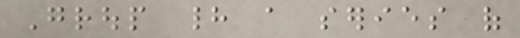Group had a series of
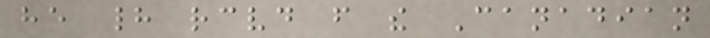he had received from the Canadian
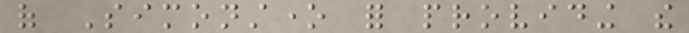of Simonstone for providing the
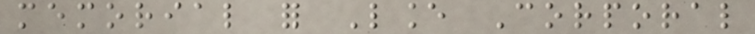memorial for Lance Corporal
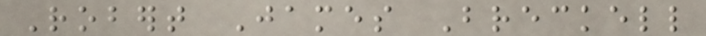Robert James Breckell
